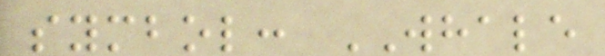symbol: WHALE
